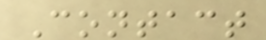Contact
